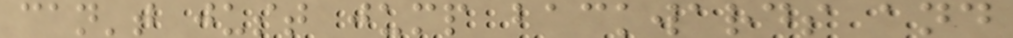can't just jump backwards and
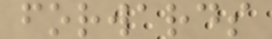forwards
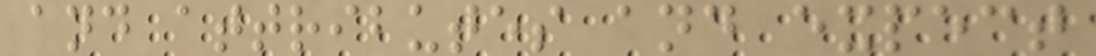and attributes and expect
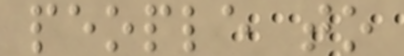people to
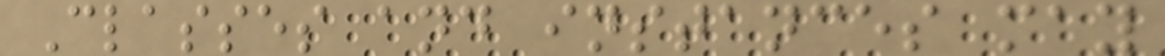Classes and instances may
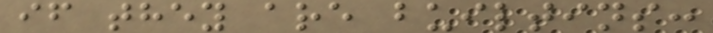if they are builtins:
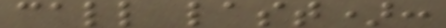call last):
